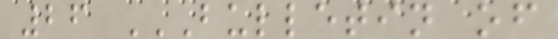26 BULLETIN OF
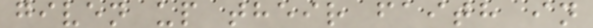given up their faith in
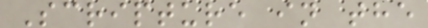Scripture in the
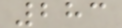283
